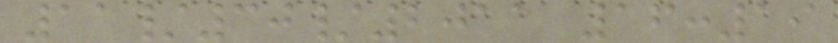11/30/2011 16:19
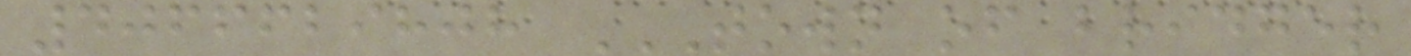4066629808 TOWN OF BRIDGER
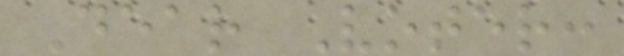Dear Voter:
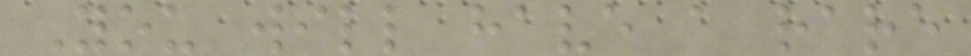You will have a rare
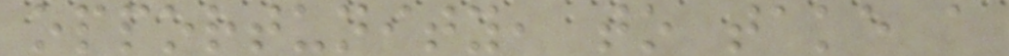opportunity, to take a
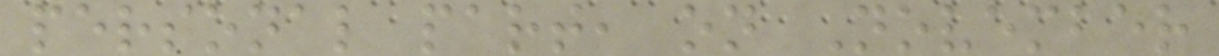personal part, on November
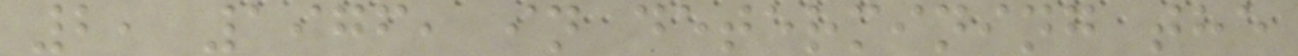2, 1976, in determining the
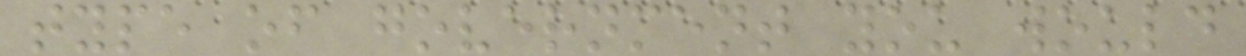type of government you would
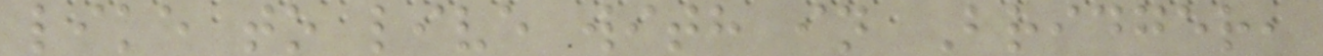like to live with in Bridger,
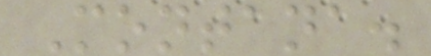Montana.
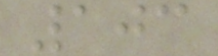103
